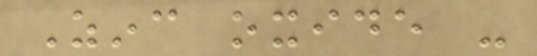Zinc oxide -
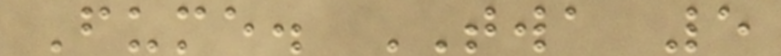Fume. TWA 5
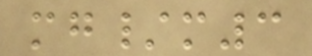mg/m3
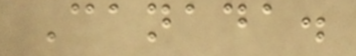Canada.
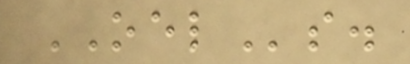OELs.
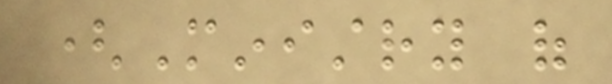(Ministry of
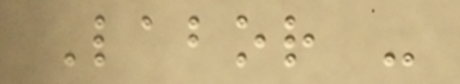Labor -
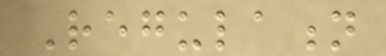Regulation
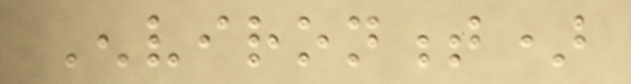Environment)
